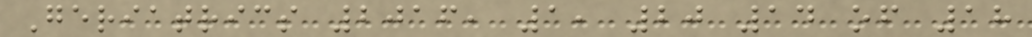Geriatrics 2016, 1, 20 14 of 18
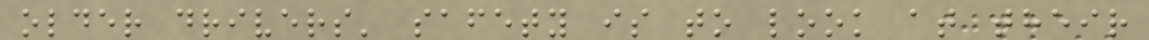older drivers' safety is to look at their
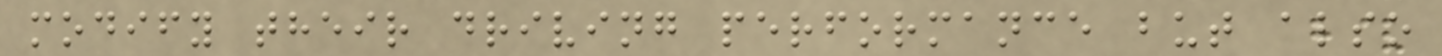modify their driving performance but also
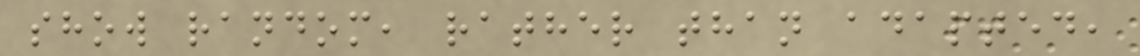show random, rather than adapted,
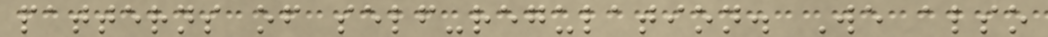patterns of self-regulation. We also
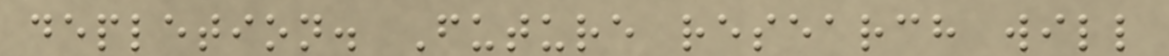depletion. Future research will
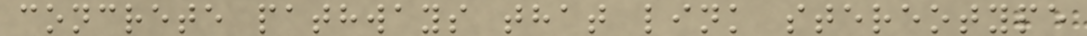concrete pathways that link stereotype
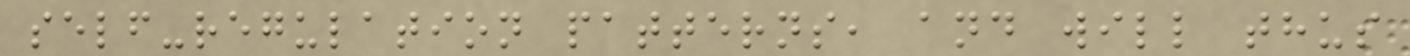self-regulation patterns, and will thus
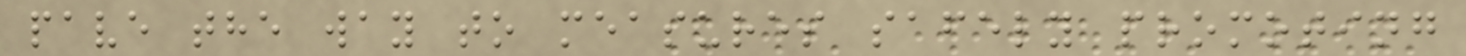pave the way to measures safely promoting
